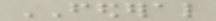FEDERAL
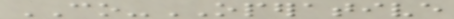CO-OPERATIVE
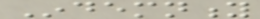Indemnity
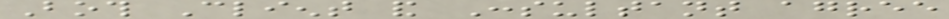Both Client and Consultant agree
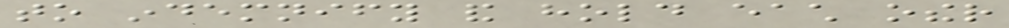to indemnify and hold each other
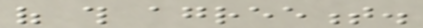of this agreement.
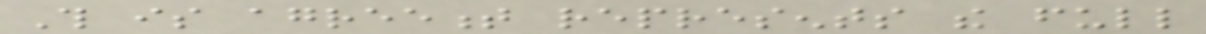This is agreement represents the full
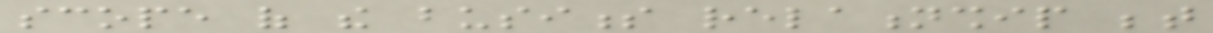scope of the business relationship between
